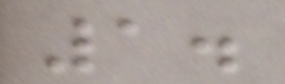1.
